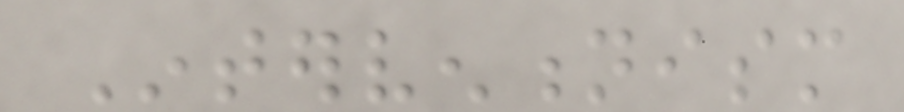Interventionism
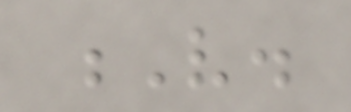V.
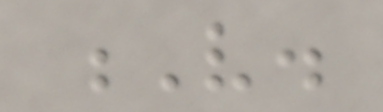V.
